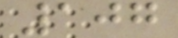107
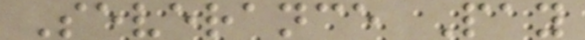Severance Pay
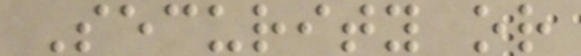Security or
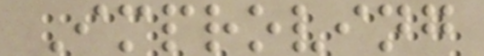Improving
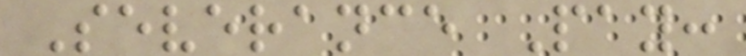Severance Pay:
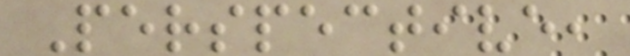Perspective,
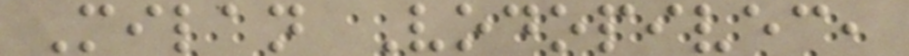Milan Vodopivec,
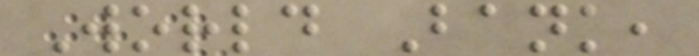World Bank,
